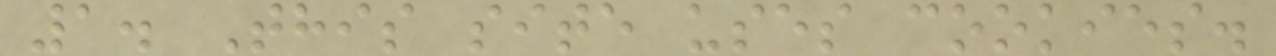1. This site uses cookies.
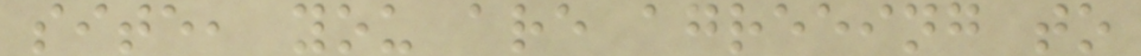site, you are agreeing to
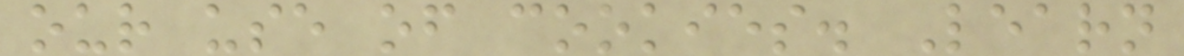our use of cookies. Learn
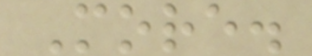More.
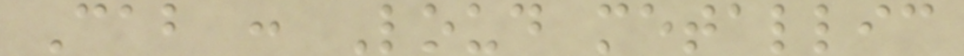Cab : Loud metallic
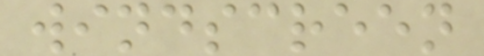windscreen
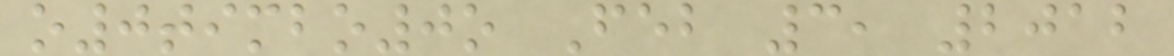o0timbo0o Feb 3, 2012
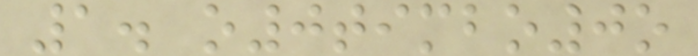1. o0timbo0o
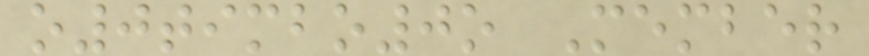o0timbo0o Member
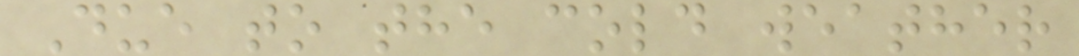Due to the cold weather
